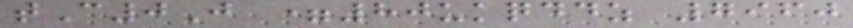tC0J =80ukqddz 7960
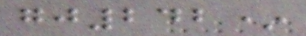gj242*
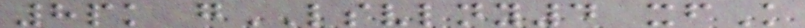8pk gLSVLNY4 xfK
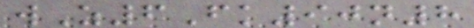wZ6Fk90n8
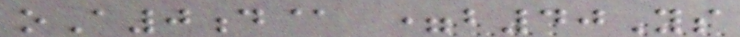oA0d@ =b40Ys
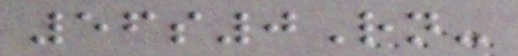56s0Rn-
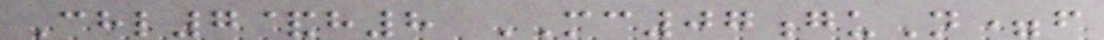Chl7&h8 MC07guN=f
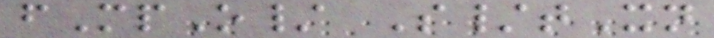fMpO/ S/tXn
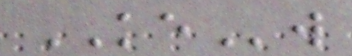KEw
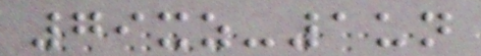79xz-1un
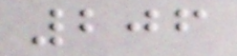206
